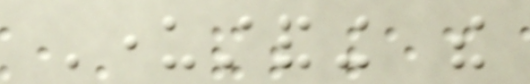Understanding the
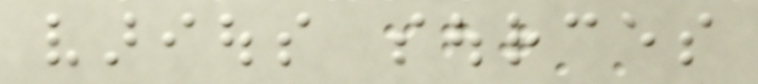various sources
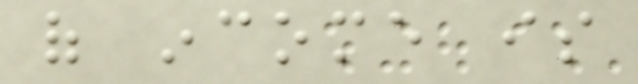of income is
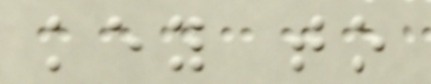key to
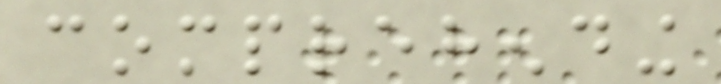comprehending
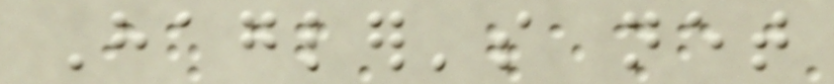Hagler's net
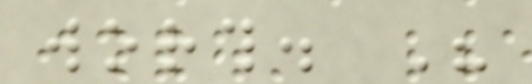worth. His
